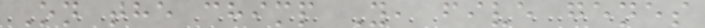On the chimp Y, five genes
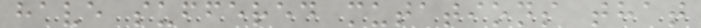have suffered mutations that
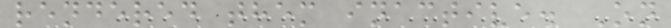rendered them inactive. On
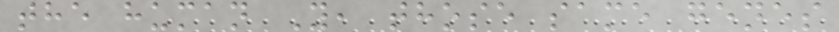the human Y, those same genes
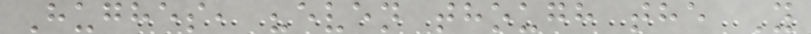Hughes, "even though the Y
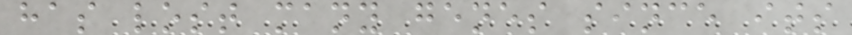has lost many genes since its
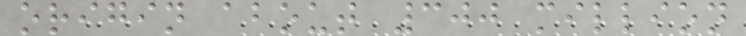origin about 300 million
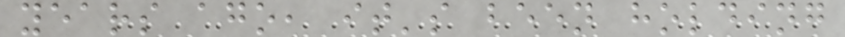years ago, it's been holding
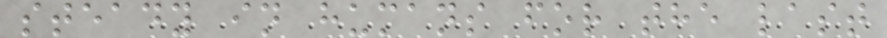steady in humans for the last
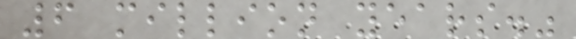6 million years."
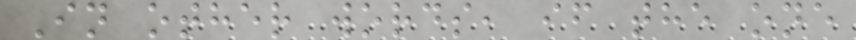In other words, if the one
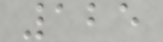125
